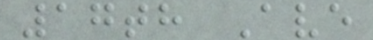17th Ave
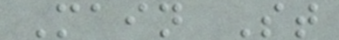Main St
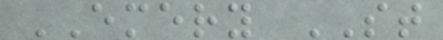EMERY ST
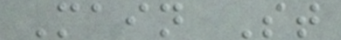Main St
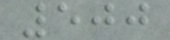500
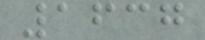1637
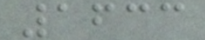1633
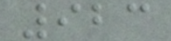923
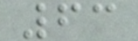63
